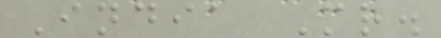India Mr.
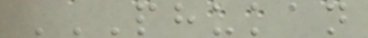PHUKAN
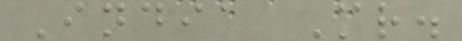India Mr.
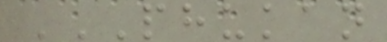PHUKAN
